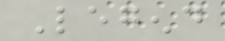Legend
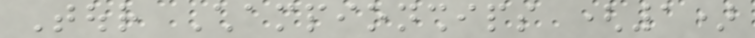Tour Championships (1)
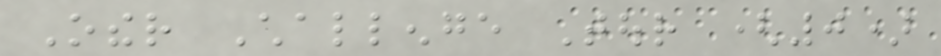Other Challenge Tour (0)
